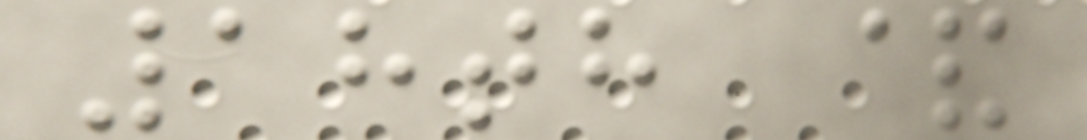18th &
